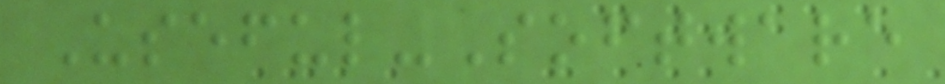Useful-Software
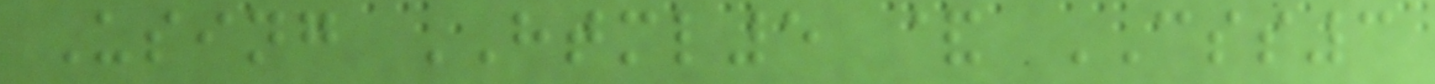Using HTML5 & CSS3
